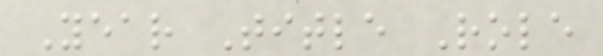Year Title Role
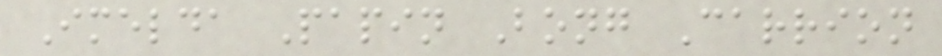Imelda Papin Bong Carrion
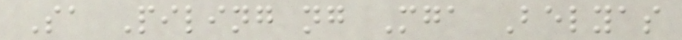Sa Piling ng Mga Belyas
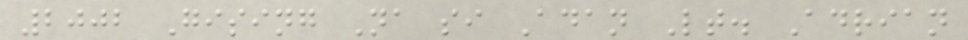2002 Gising Na si Adan Lt. Adrian
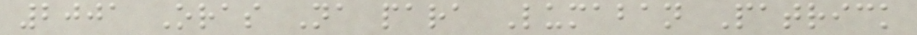2001 Oras Na para Lumaban Patrick
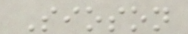Sioson
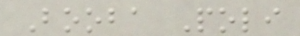Booba Poli
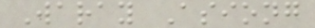Waray Asiong
